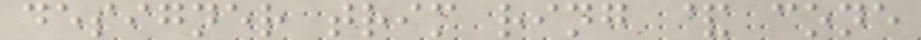designer trim ring & cone
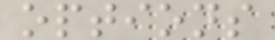options
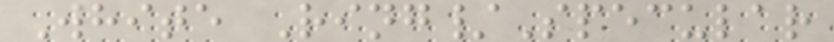White Ring/Specular
